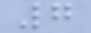7
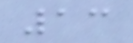13
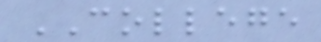COLLEGE
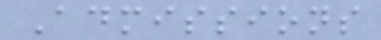Admissions
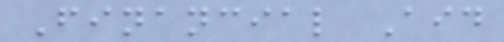Financial Aid
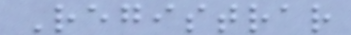Registrar
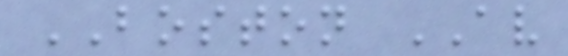BOSTON AV
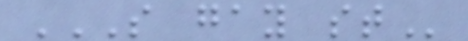S GAY ST
